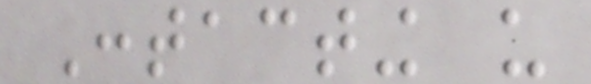Contacting us
